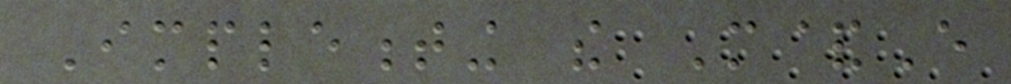Implementing the M&E
